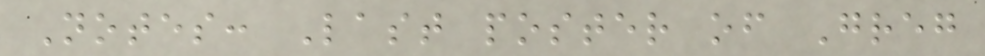Notes: Last poster of Greg
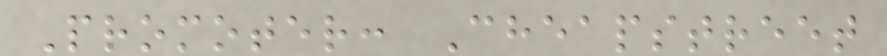Promoter: Cheapstreet
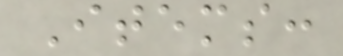Items:
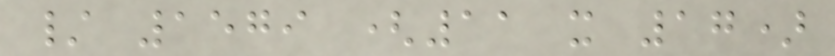/ 1579 (11 x 17)
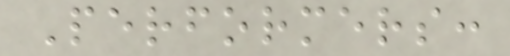Performers:
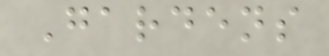Gardens
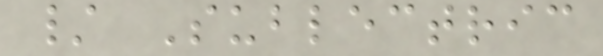/ Sublectric
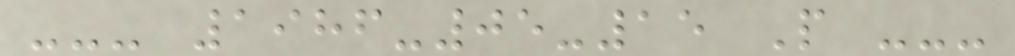--- 1986-05-15 P ---
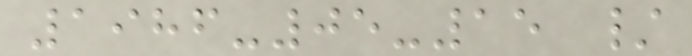1986-05-15 /
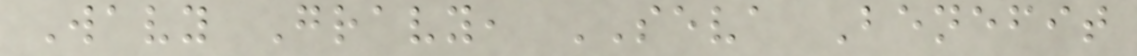Wavy Gravy, SEVA Benefit
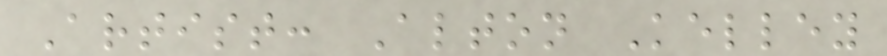Artist: Alton Kelley
